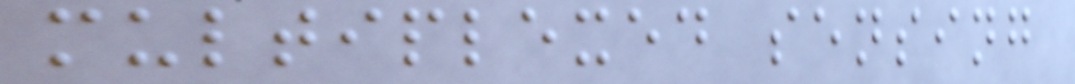multiplexed sensing
